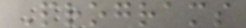Programs
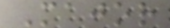Major
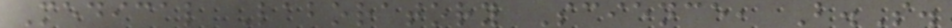Medical Laboratory Science, B.S.
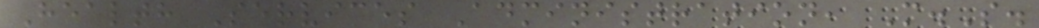Health Services Administration, M.S.
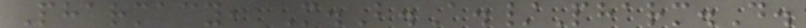Pharmacy, M.B.A./Pharm.D.
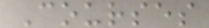Courses
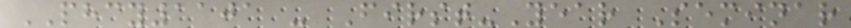PHCY1101 - First-Year Seminar
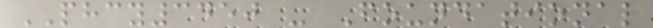PHCY3450 - Foundational
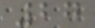27
